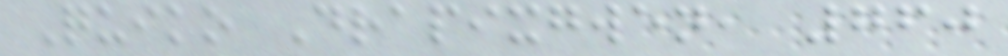Quiko Drapixgwen, 760
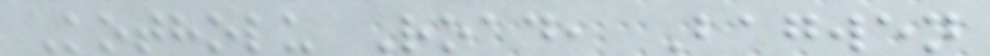Kotholu Road, Bagwen
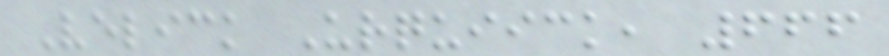Velick Urquiick, 666
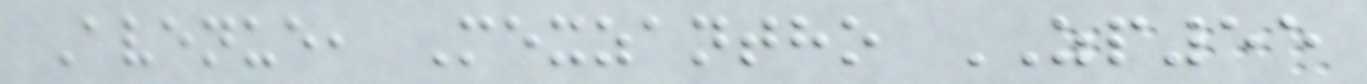Avenue, Mexzantho ZP55
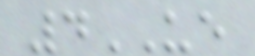4UE
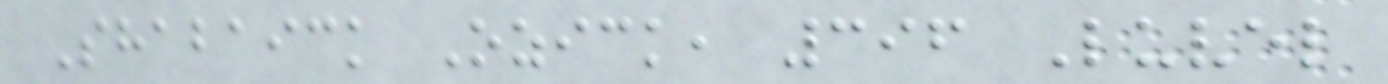Shabaick Ozick, 396 Luvel
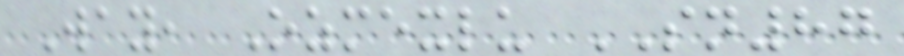Way, Ozmexlu SN87
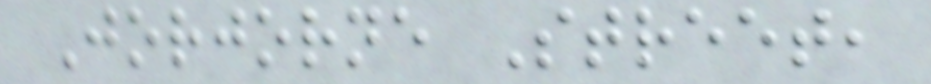Jorjorne Street,
